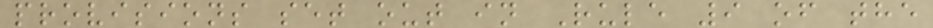provisions set out in Rule 9 of the
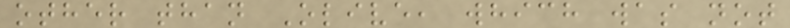other than Olive, which was not
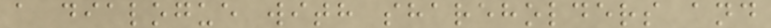a dialogue with shareholders and
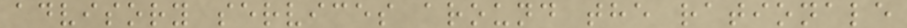advisory services around the rationale
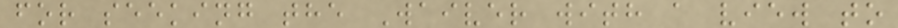for seeking the Waiver with a view to
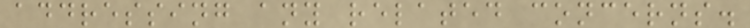addressing any related concerns.
